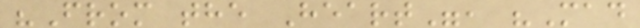"From the Heart", "Mad
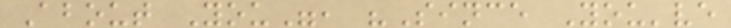About You", "Since You've
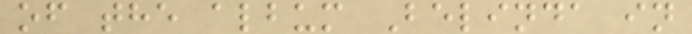of the album Belinda in
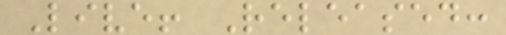Live! Released:
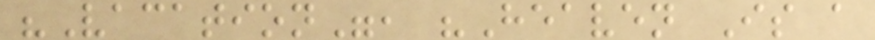"Vacation", "Heaven Is a
